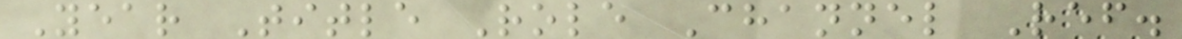Year Title Role Channel Ref.
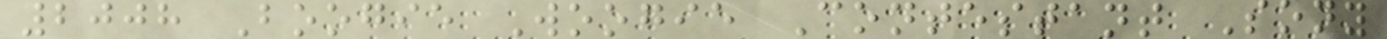2008 Boogie Woogie Contestant Sony
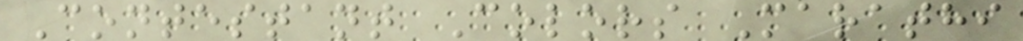Contestant Colors Marathi
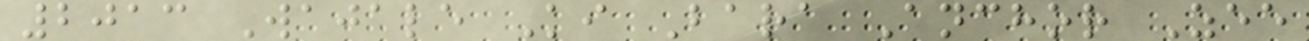2013 Wajale Ki Bara Anchor Zee
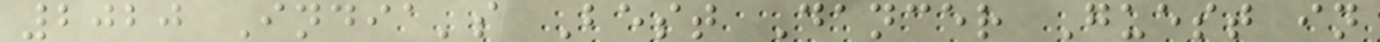2020 India's Best Dancer Guest in
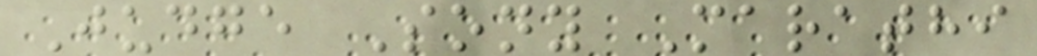Judge Sony Marathi
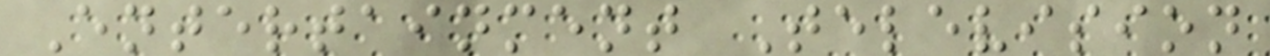Entertainment Television
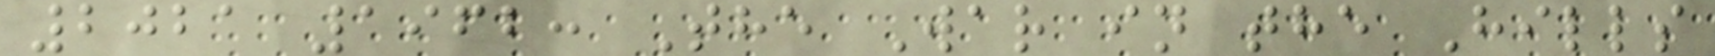2021 1962: The War in the Hills
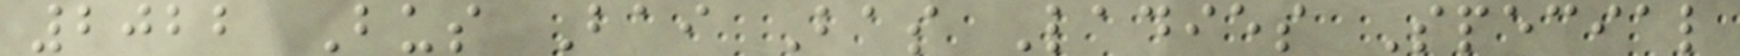2022 Bus Bai Bas Ladies Special
